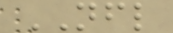NFL
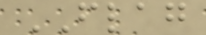FLAG
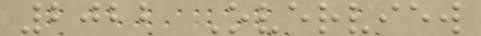2022 Overview
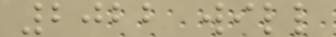2022 will
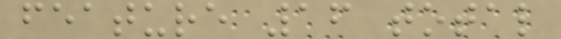feature 16 total
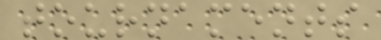tournaments
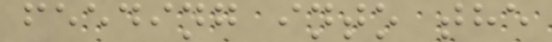feeding into the
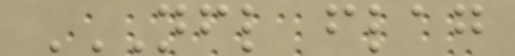NFL FLAG
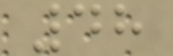48
